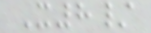X8/
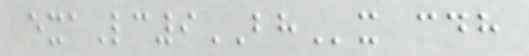exaLc9BHx cdh
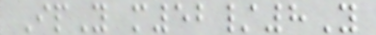IpY m52/8Y
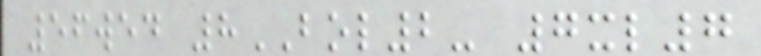56wed 8BOL2- 7xl7
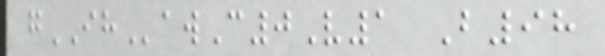gIHawC0V1 B98
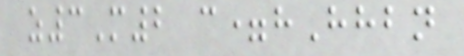z3M2 c=hHhbn
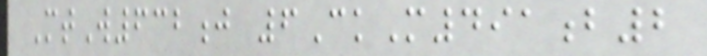MtW632j 6CkM491b2
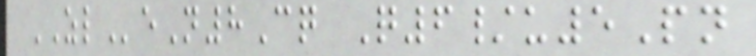ZLeN8Cq Q6/u5Pn
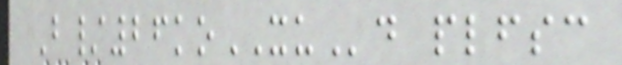B/26koXUd plfsc
